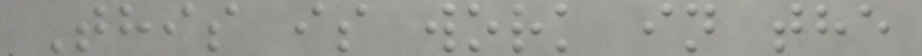This is work in the
